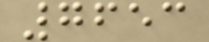7653
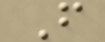F
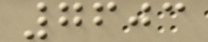7603
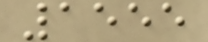1555
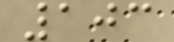103
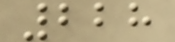228
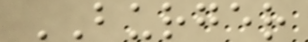BURGER
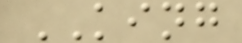KING
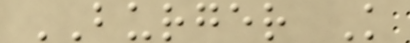BURGER K
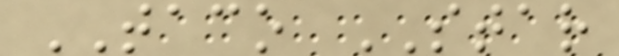TACO STAR
